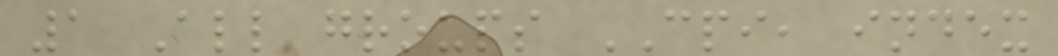1 All groups CPI, index
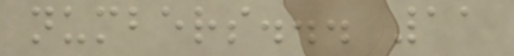numbers... 11
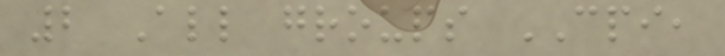2 All groups CPI,
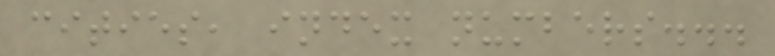cities, index numbers...
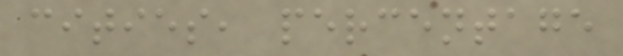cities, percentage
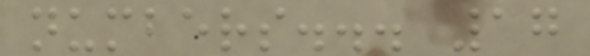numbers... 17
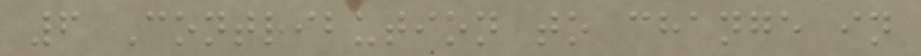6 Contribution to change in
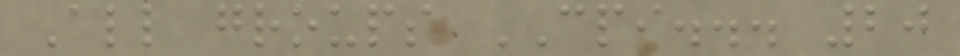All groups CPI... 20
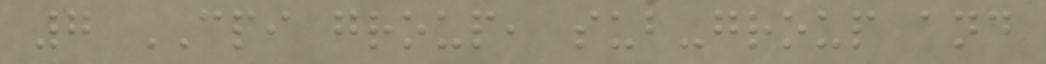7 CPI group, sub-group and
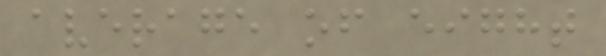average of eight
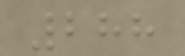288
